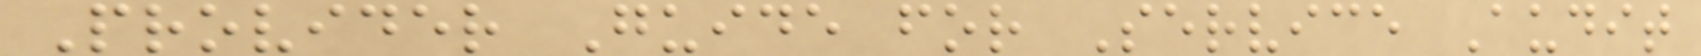Provider Guide for Service Audit
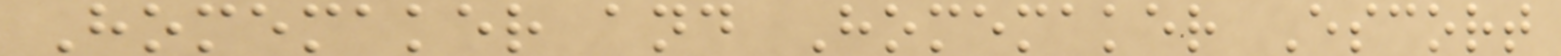Homemaker and Homemaker Escort
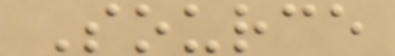Source
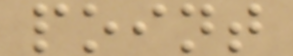point
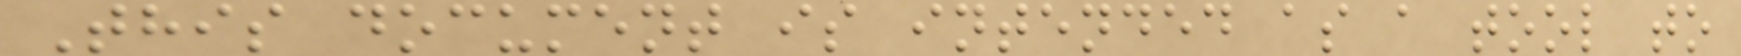This document is intended as a tool to
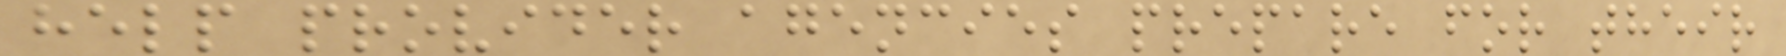help provider agencies prepare for their
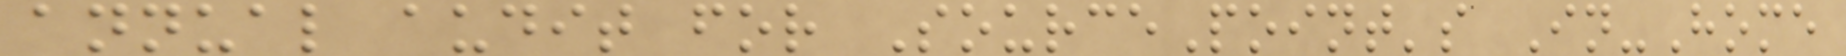annual audit for SourcePoint's In-Home
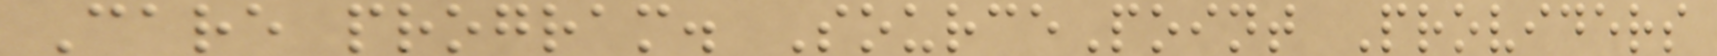Care program. SourcePoint Providers
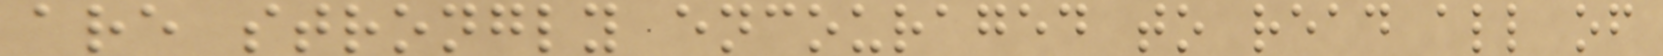are strongly encouraged to read all of
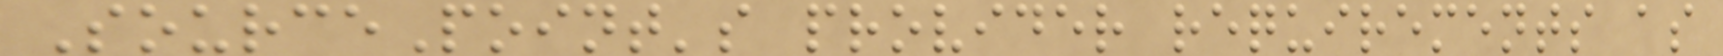SourcePoint's provider requirements as
